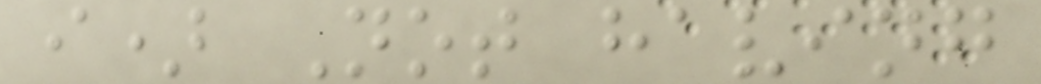i) Not having
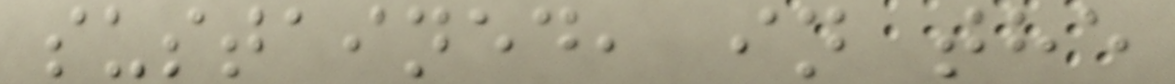sustained, in the
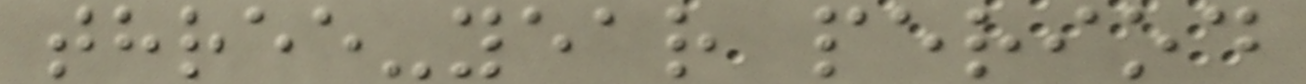three-year period
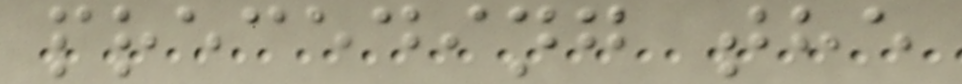preceding the
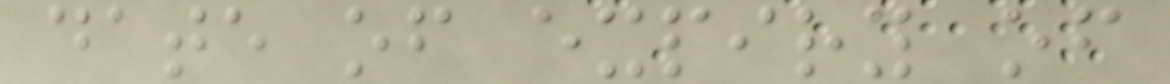date of expiry of
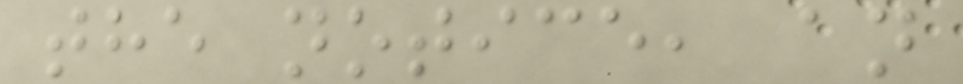the notice, an
